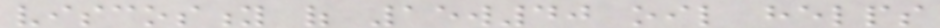viscosity of 15w40 oil helps
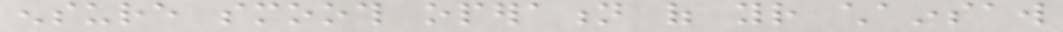ensure smooth operation of your chainsaw
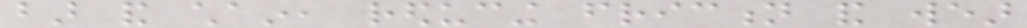bar and chain, reducing friction and wear
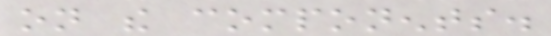on the components.
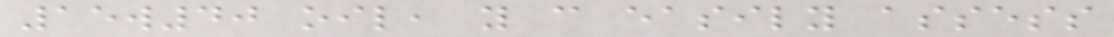15w40 oil, you can easily assess
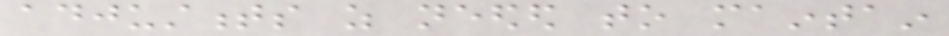adjustments as needed to maintain
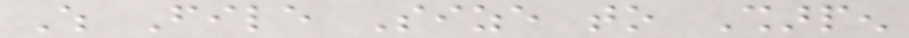Which File Size to Sharpen
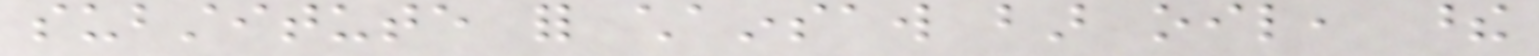substitute for chainsaw bar oil, these
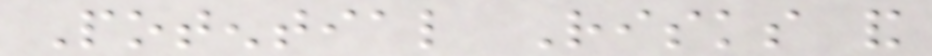Potential Risks and
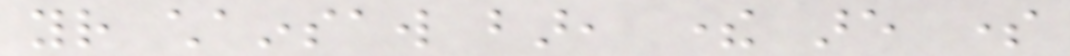your chainsaw bar, there are some
